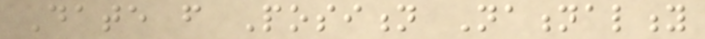Date from Position Nationality
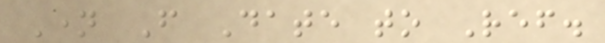Name From Date to Ref.
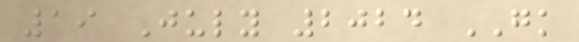19 July 2024 GK
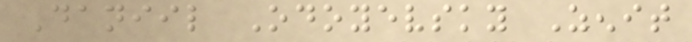Daniil Odoyevsky Zenit
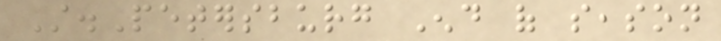St.Petersburg End of season
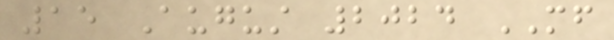15 August 2024 MF
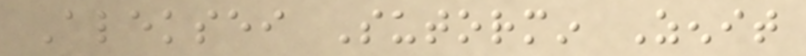Aleksei Sutormin Zenit
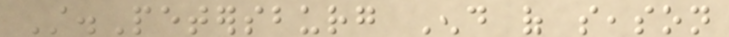St.Petersburg End of season
